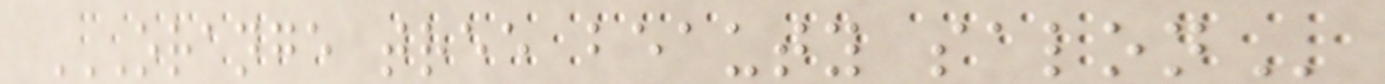ORANGE TREE BEAUTY SALON
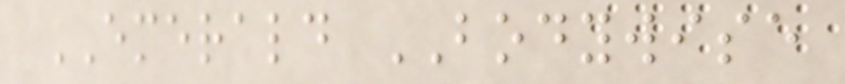EMERALD BODYWISE
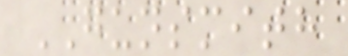GUNSMITH
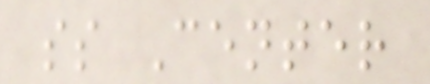ss Center
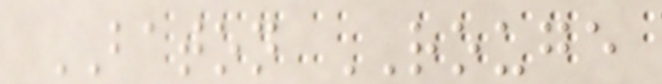BATON ROUGE
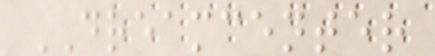DREAMCENTER
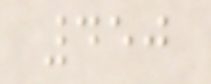450
